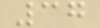37
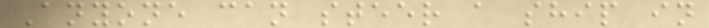Anyone can steer a ship in
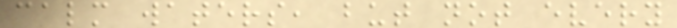calm waters, but not every
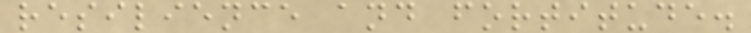resilience and fortitude.
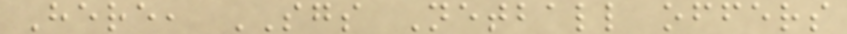Here, SGS Netball offers
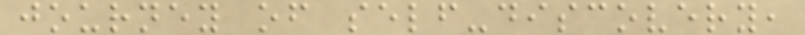journey of self-discovery,
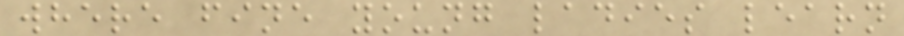where fine young ladies learn
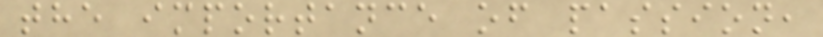the importance of passion,
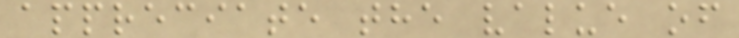appreciate the value of
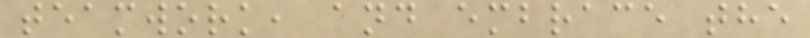teamwork, and embrace the
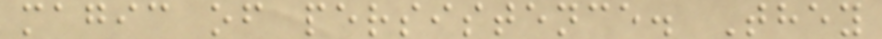magic of persistence. They
